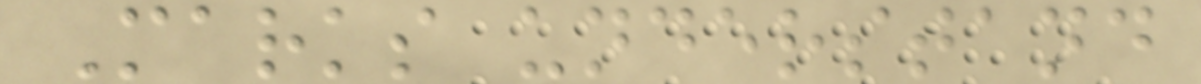Marks understand
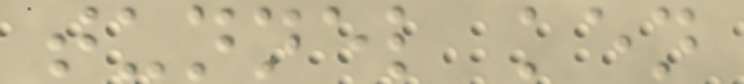tunnel ken
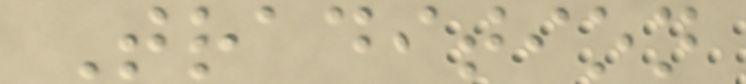Tradition
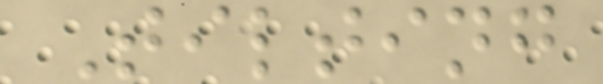Tilting
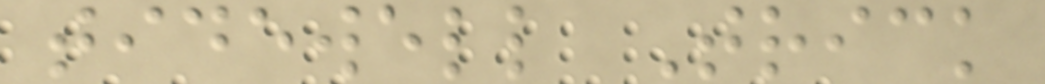tidewell Trick
